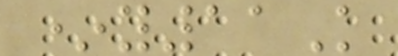*y11K
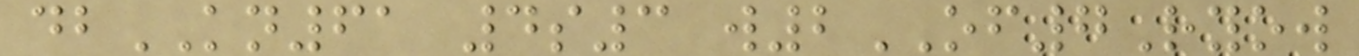dbKN61 4s3 w2OF7Ryow
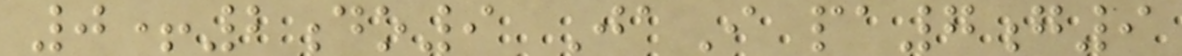0+2do9 JaI pa7g9
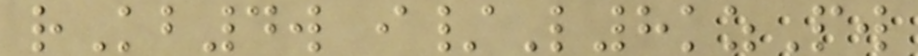rKb4w i/L8kzPw
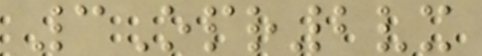3Opr2vx
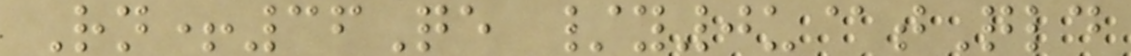Rn+36Qe /y0u@tQld
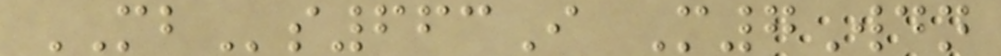MBs663I M7Wdn
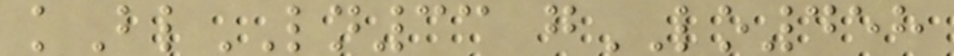kBlLN33 gLO458
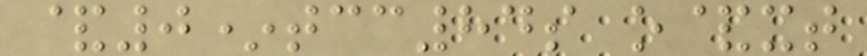&0*tcc84s o&xt
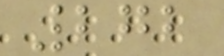272
